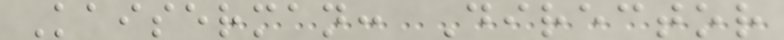Kaiserman: Director
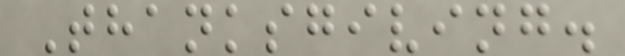Thanksgiving.
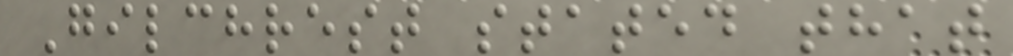Gilchrest stated that
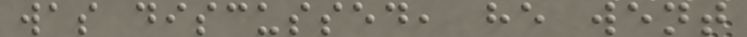was discussed, he went
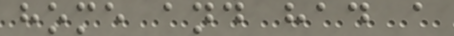home and had a
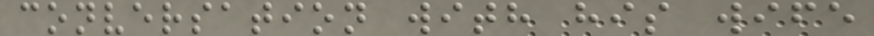conversation with his wife
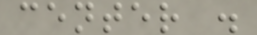center .
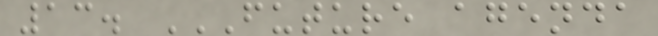13. FUTURE AGENDA
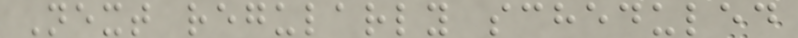Next regularly scheduled
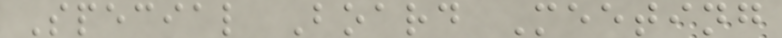Special Board Meeting
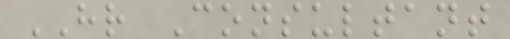HR Consultant
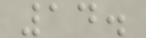14.
